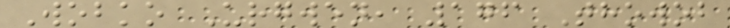Wobko Urgwen, 176 Thowob
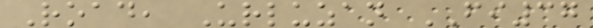Road, Urluzan FI37
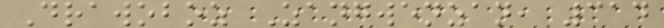Drawoboz Zangwenzan, 314
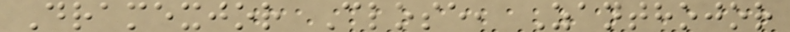Dramexjor Close, Zanthojor
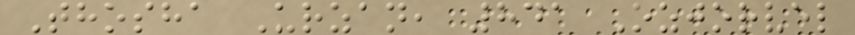Thosha Urzan, 841 Ozjorvel
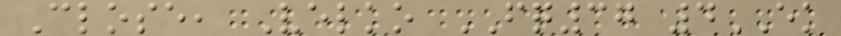Close, Velko FQ37 4EK
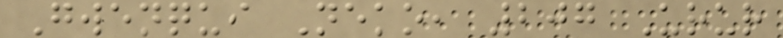Gwenqui Neko, 207 Urur
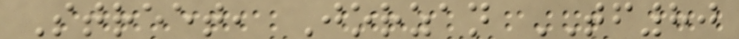Street, Jorzan TF80
